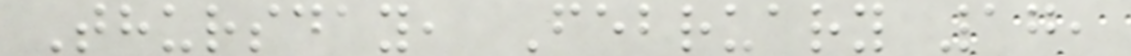Thursday, February 17,
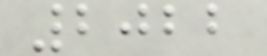2022
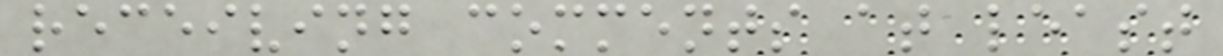receiving comments at least
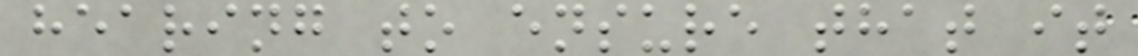hearing to ensure that it
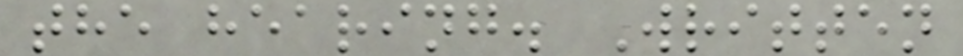the hearing. Written
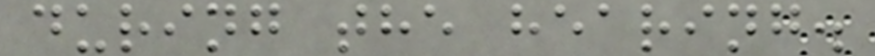during the hearing.
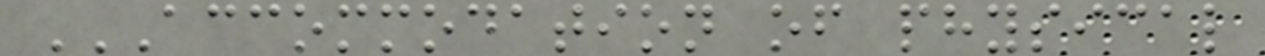ACCOMMODATION OF PHYSICAL
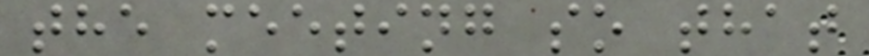the meeting so that
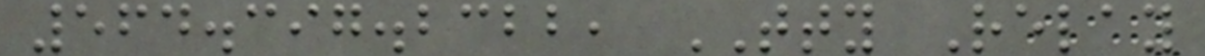564.397.2322, TTY Relay
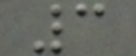3
